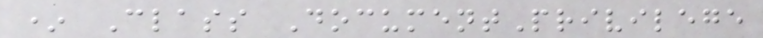* Class DocumentPrivilege
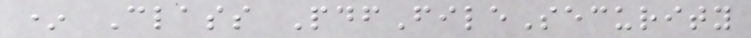* Class PdfFileSecurity
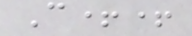C++
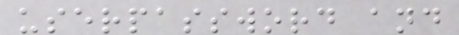userpassword and
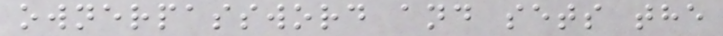ownerpassword and sets the
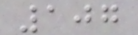107
